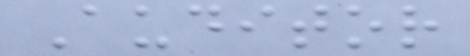Auditor
